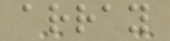array
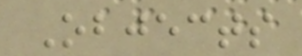Objects
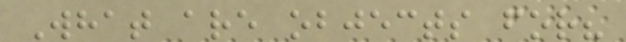What are objects for?
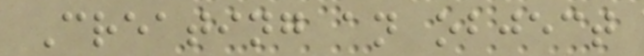Creating an object
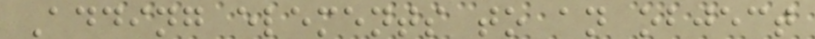Adding elements to an object
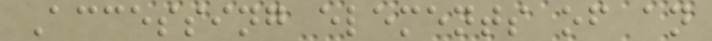Accessing elements of an
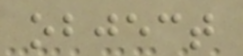object
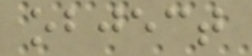object
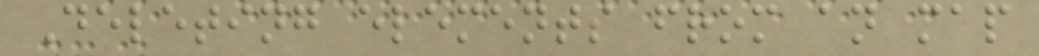Deleting elements from an map
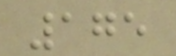175
